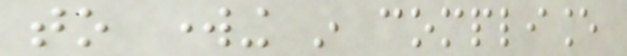to working in compliance
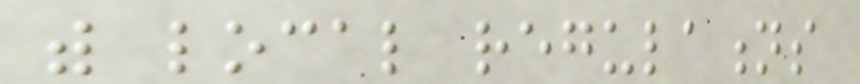with local regulations
